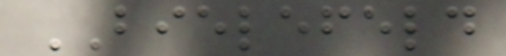BIELEFELD
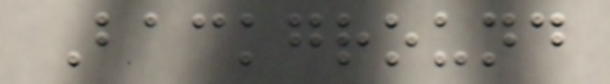Background
